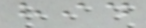hid
